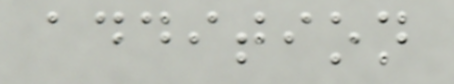addition
